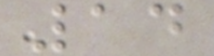14
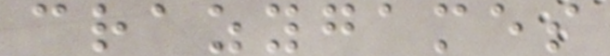crazygames
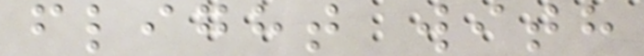flight with
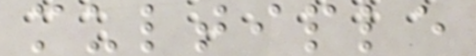multiple
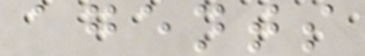agents
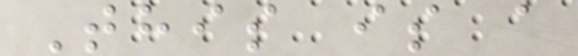This is a
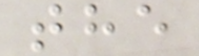the
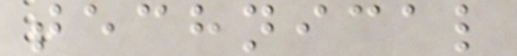technical
